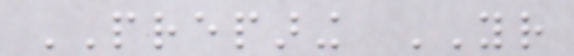PREPARING YOUR
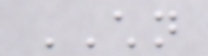CHILDREN
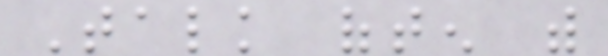Talk often with
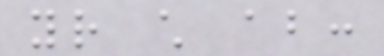your child about:
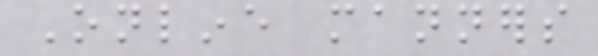Online manners
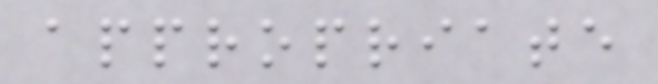appropriate
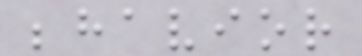behavior
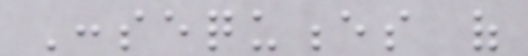Consequences of
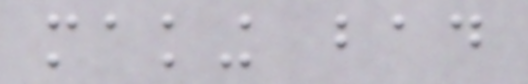making bad
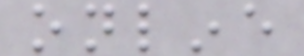online
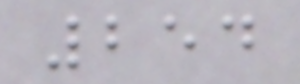254
